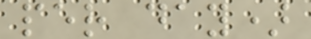per day)
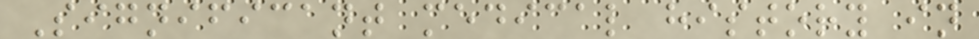Significant medical history in
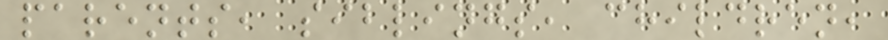parents, siblings, children,
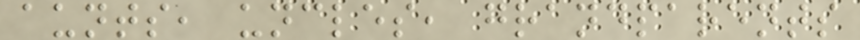aunts, uncles, grandparents
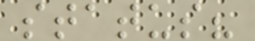status?
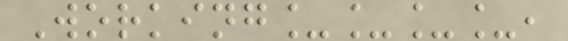Working____,
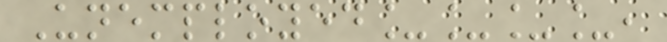Unemployed____,
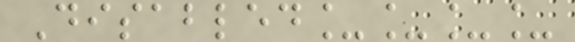Disabled____
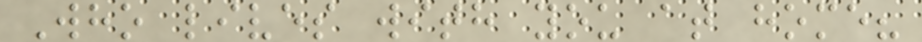Who lives with you at home?
